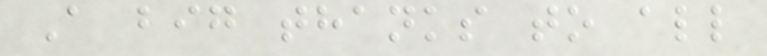A big thanks to all
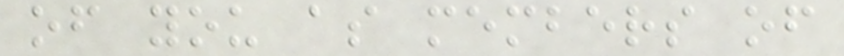of you as members of
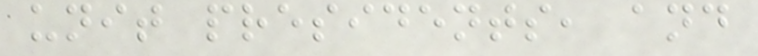unit presidents, and
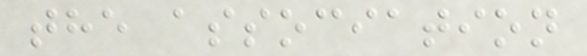the association
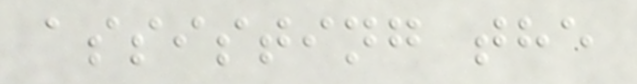assisting the
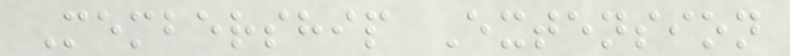Membership Extension
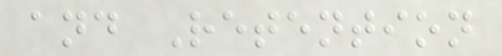and Retention
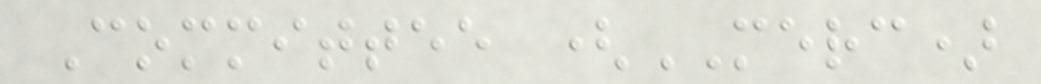Committee (MERC)
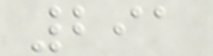291
